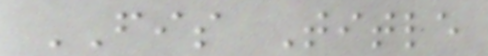FIS Title
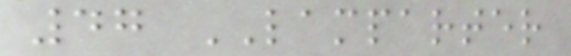47 LAMPARTER
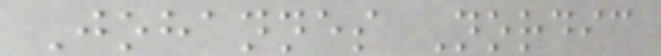Johannes Nordic
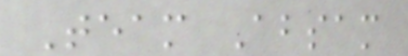Team Absam
